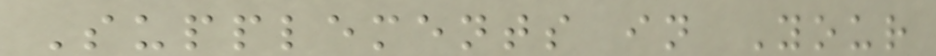Supplements in Your
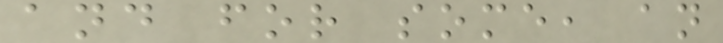and for some, an
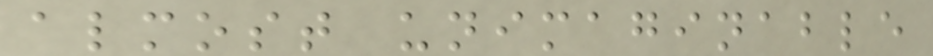almost unimaginable
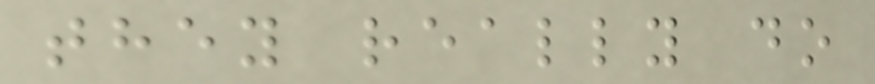they really do
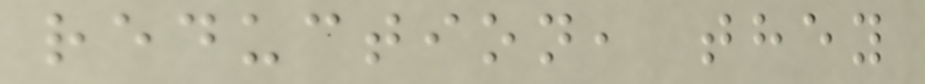reduction, they
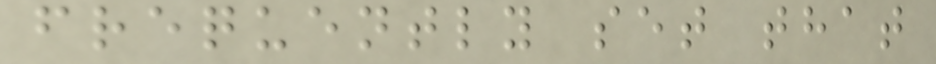frequently set that
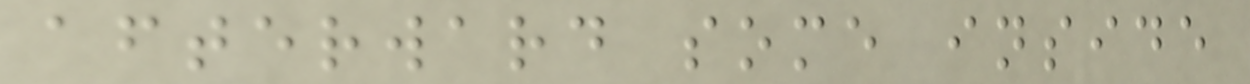afterward some inside
